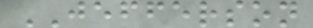JEFFERSON
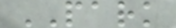PARK
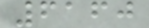6160
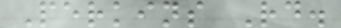Perkins Rd.
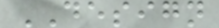DESIGN
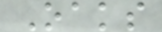Oaks
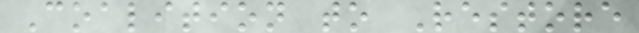Coalition to Restore
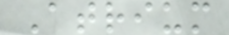Atrium
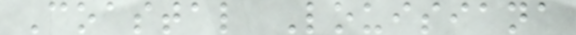Coastal Louisiana
